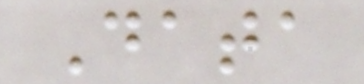Data
